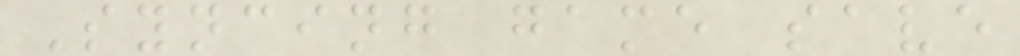Syncing game save
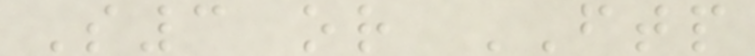S3 or FTP
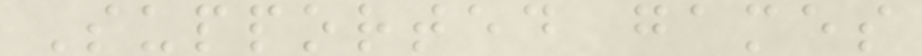Supported games
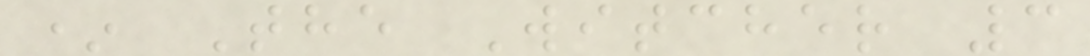* The Witcher 3
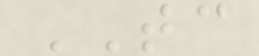TC
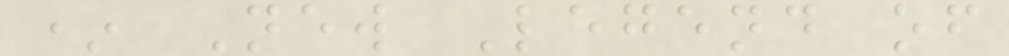* New Legend of
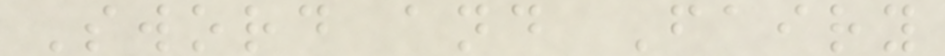Sword and Fairy
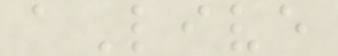aLive
